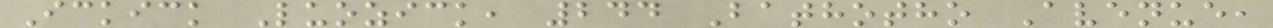Ickick Luozick, 244 Bathotho Avenue,
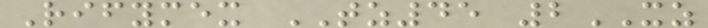Rifymex TZ45 2XZ
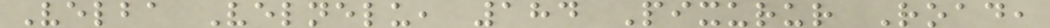Velba Velnelu, 184 Pixurur Road,
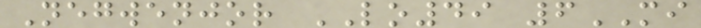Negwenjor LO49 6MI
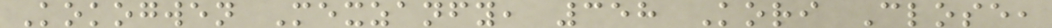Kokogwen Mexzanfy, 358 Kori Close,
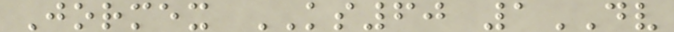Jormex KS60 1DV
